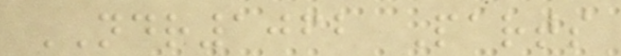NDR1062 Parts
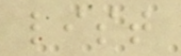list
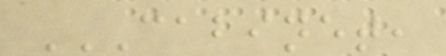CABINET,
